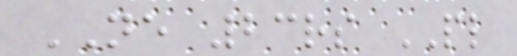NE 23rs PL
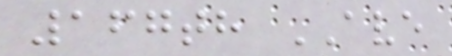167th AVE
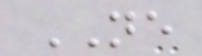NE
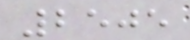2505
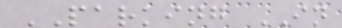PARKING IN
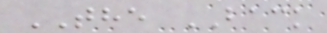THE BACK
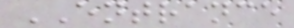ENTRANCE
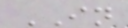IN
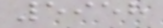5958
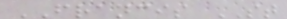FRANCIS ST
